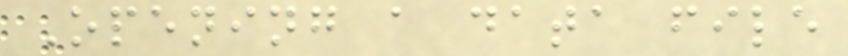Opening a data file
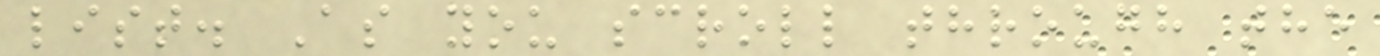list. As you scroll through the
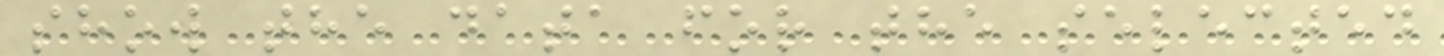show the data for the selected
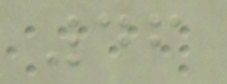46
